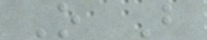O B
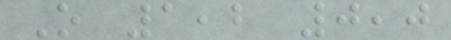O 1,2 0,0
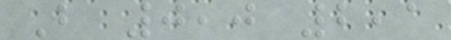B 0,0 2,1
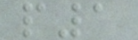p1
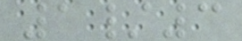1/3
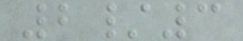2/3
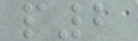p2
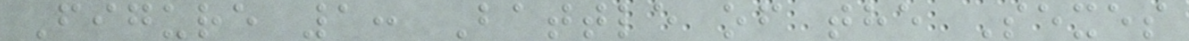Figure 1: Battle of the Sexes
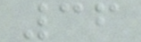36
